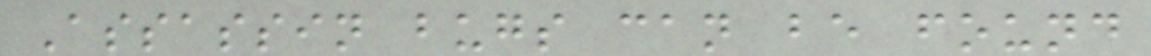Assassin bugs can be found
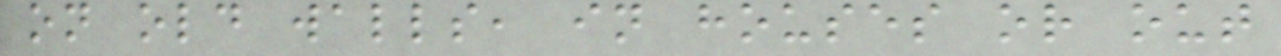on old walls, in houses or out
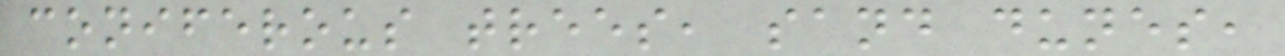coniferous trees, sand dunes,
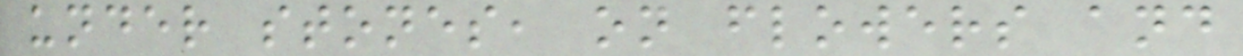under stones, on flowers and
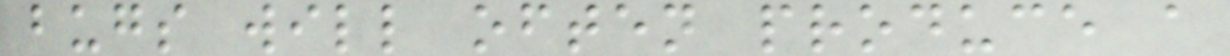bugs will often produce a
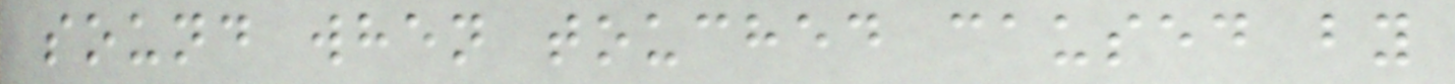sound when touched caused by
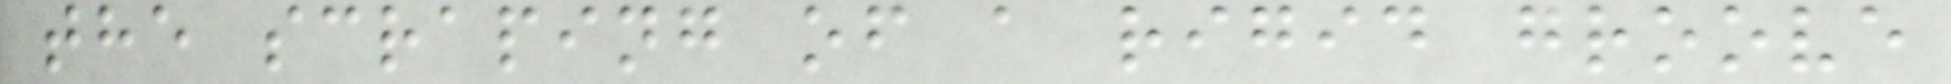the scraping of a rigid groove
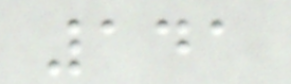141
